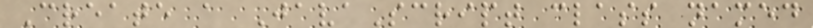Create a JavaScript class named
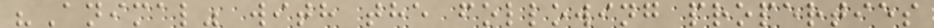"Animal" with the following properties
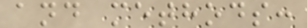and methods:
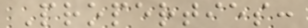Properties:
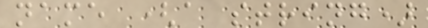name (a string)
